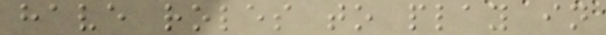have roles to play in
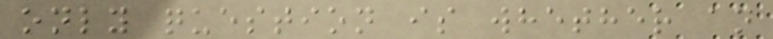only question is whether an
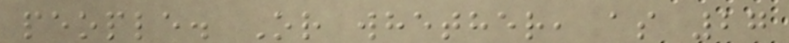people. Or whether, as 27
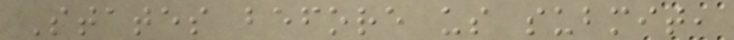States before us submit,
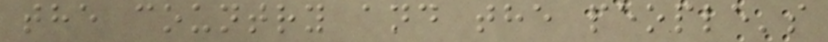the country and the people's
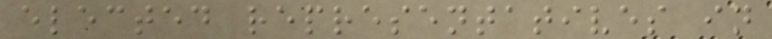elected representatives in
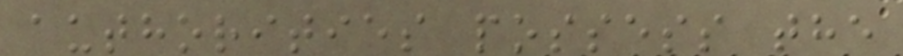authorities possess the
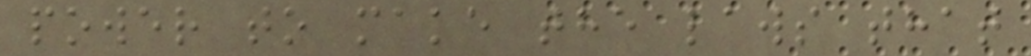power to make the laws that
